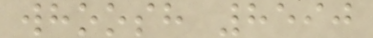whoosh 8590
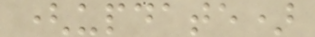(update)
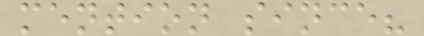mention since?
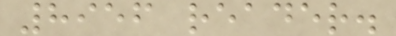8956 reader.
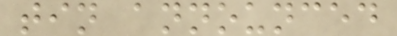tin announced
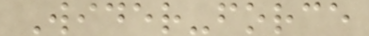Wider-force
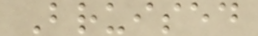Bruised
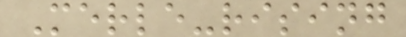Merle-rising
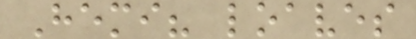Hemi? loaves
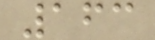163
